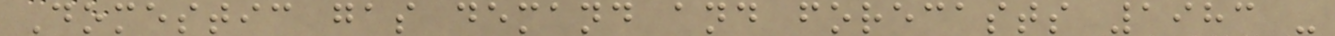Domestic gas demand and forecasts 1983 -
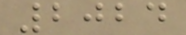2024
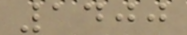1400
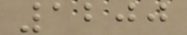1200
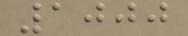1000
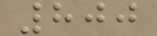800
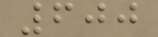600
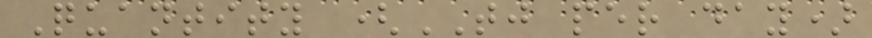Quantity (TJ per day)
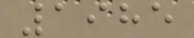1985
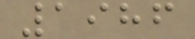1986
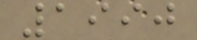1990
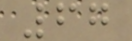67
